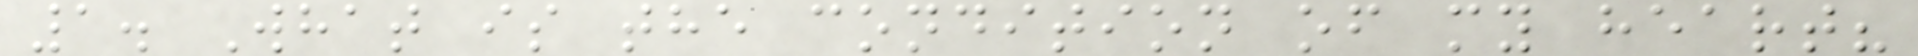1. What is the condition of my heart?
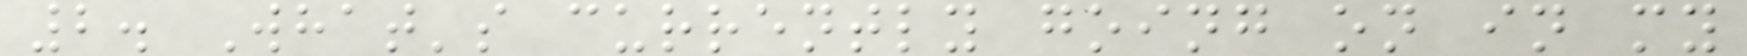2. What's currently going on in my
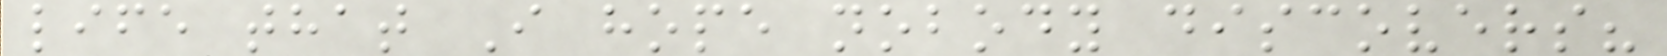life that I hope nobody discovers?
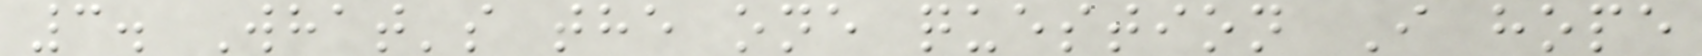3. What's the one question I hope
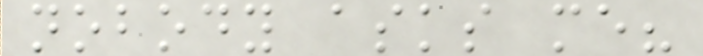nobody asks me?
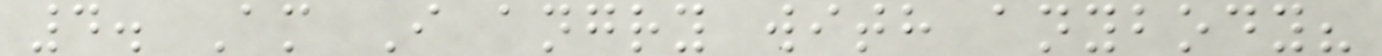4. Am I angry with anybody?
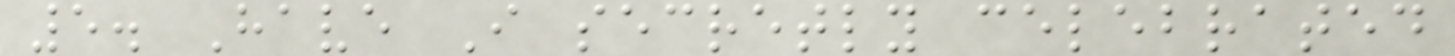5. Have I secretly celebrated
